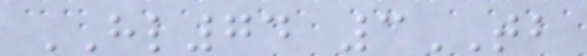HL74 3TB
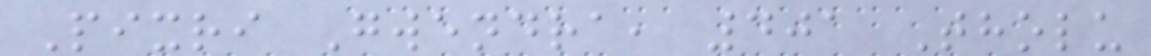Pixri Gwendra, 401 Tholu
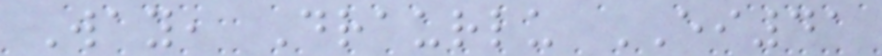Way, Draurlu EI41
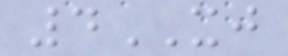4XJ
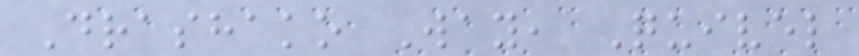Drashako Way, Quivel
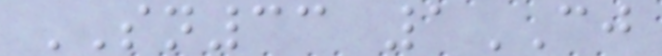SN33 1CJ
